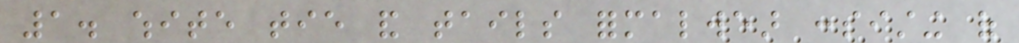1. white tie and tails formalwear consisting of
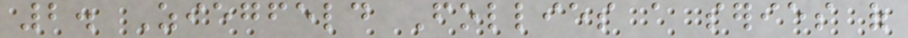2. Ziegfeld Follies a series of
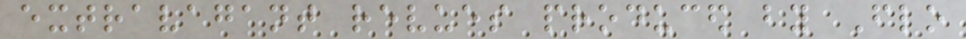extravagant revues produced by Flo
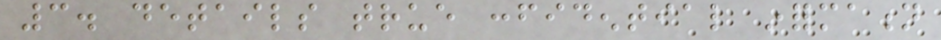3. details true confidential information
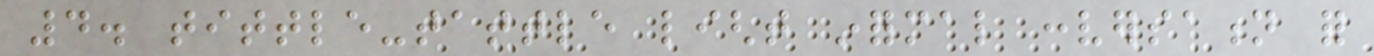4. tittle-tattle light informal conversation for
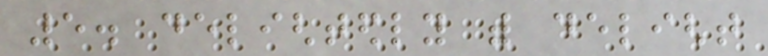5. delightedly with delight
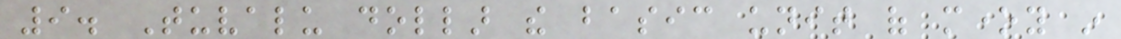9. Tuvalu dollar the basic unit of money in
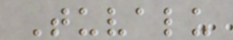Tuvalu
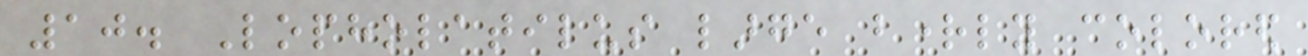10. Lopholatilus large brightly colored
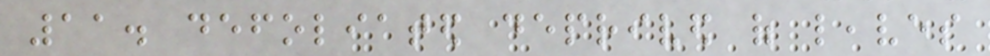11. defoliated deprived of leaves
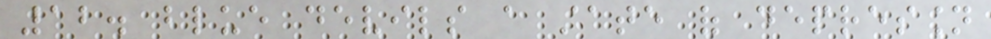12. blue devils a state of depression
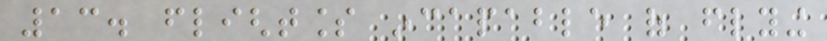13. flightless incapable of flying
